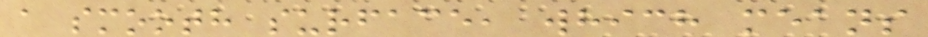a smooth surface, which means
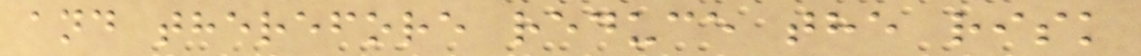and therefore reduce the risk
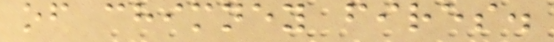of chimney fires.
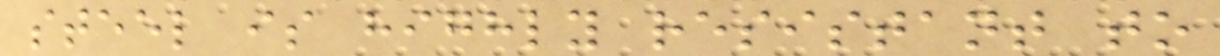steel is highly resistant to
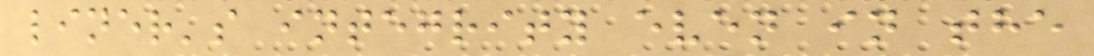liner's integrity even in the
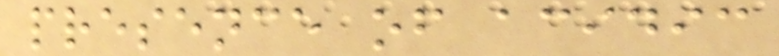presence of acidic
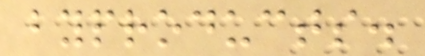byproducts.
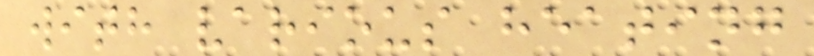with various heating
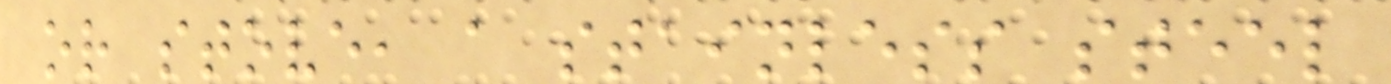or stove, a stainless steel
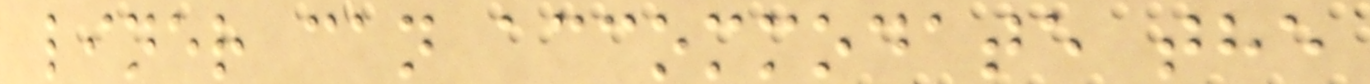liner can accommodate the
